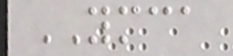YMCA
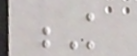K
